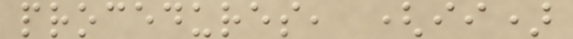procedures, (ii)
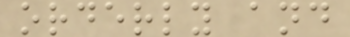orderly and
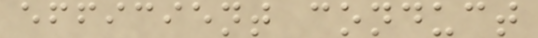efficient conduct
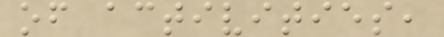of activities,
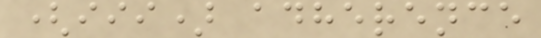(iii) adherence
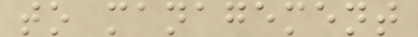to management
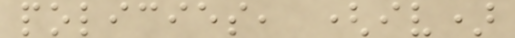policies, (iv)
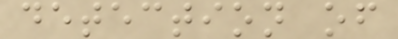detection of
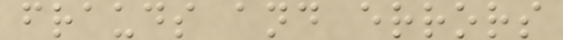frauds and errors
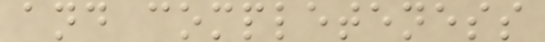and completeness
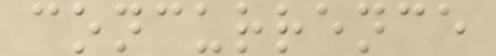concurrence
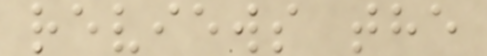reviews the
